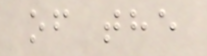of the
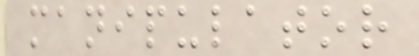manipulator
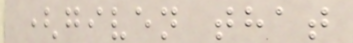(given that
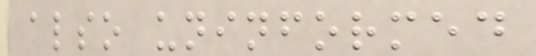also uninformed
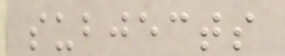subjects
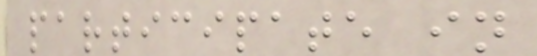participate in
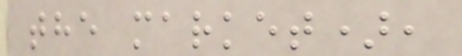the market),
